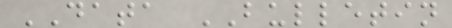DATA BULLETIN
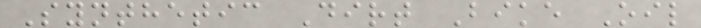Synthetic Dirt Bike Oil
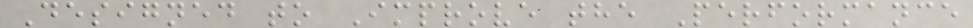Designed to Improve the Performance
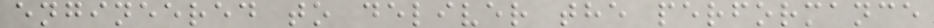engineered to deliver the performance
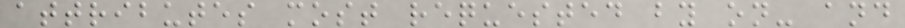attributes most requested by on- and
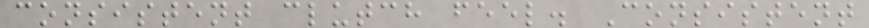consistent clutch feel. Consistent
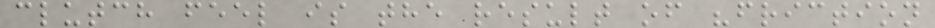clutch feel is the result of "friction
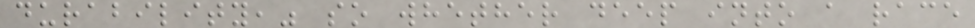durability," so whether deep into a race
